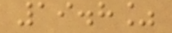19.8%
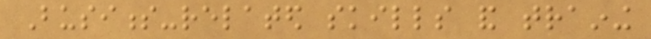Business-related skills and training
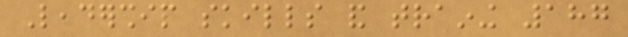Leadership skills and training 187
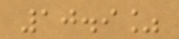10.9%
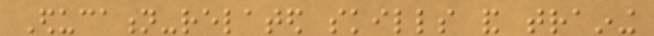Education-related skills and training
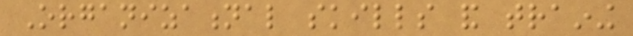Organizational skills and training
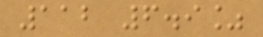112 6.9%
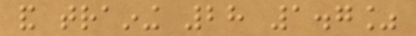and training 28 1.7%
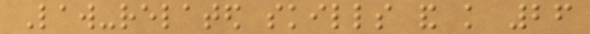Law-related skills and knowledge 26
